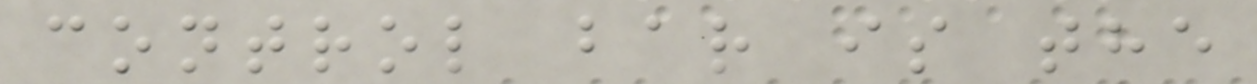control bar is the
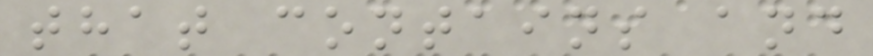that contains and
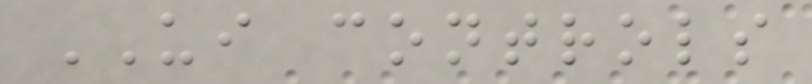UI controls
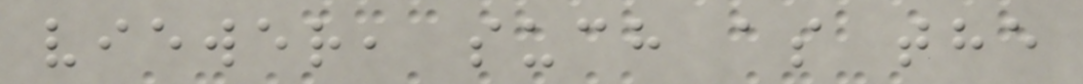viewer, such as the
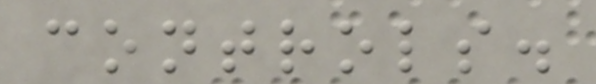controls.
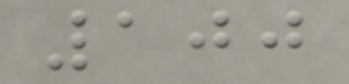100
